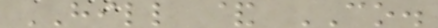HILL & CO.
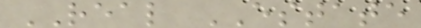REAL ESTATE
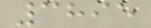3895
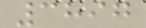3897
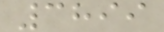3899
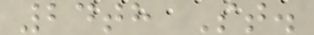24th St.
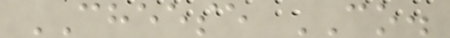CHEESE CO.
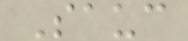Sauc
